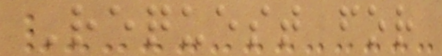Request for
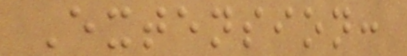Extension:
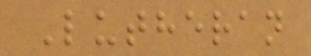Lutheran
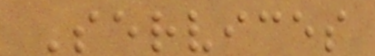Services
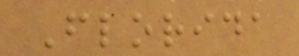Florida
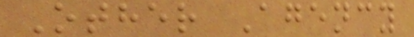Other Agency
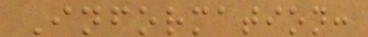Information:
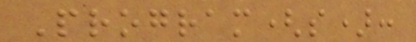Program(s):
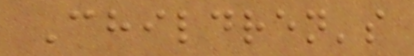Children's
